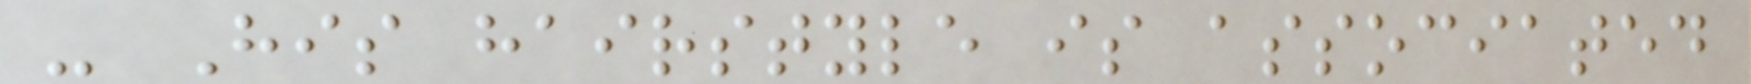- His hairstyle is associated
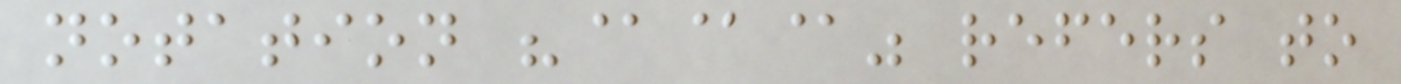notation "@@@" refers to
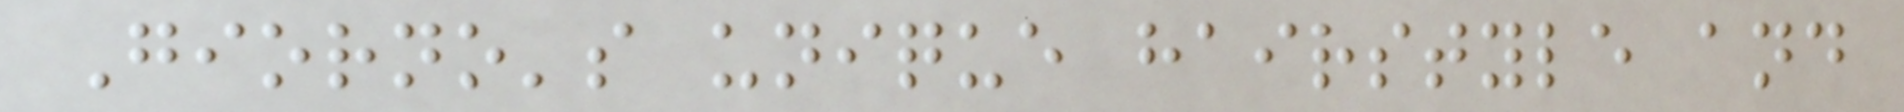Giorno's unique hairstyle and
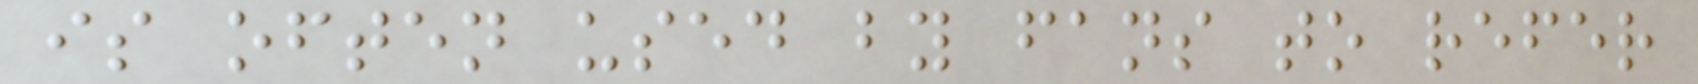is often used by fans to refer
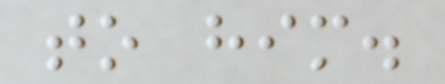to him.
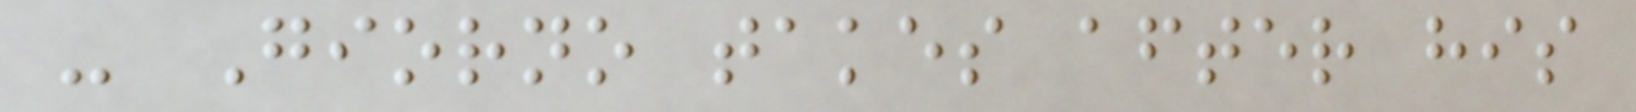- Giorno takes after his
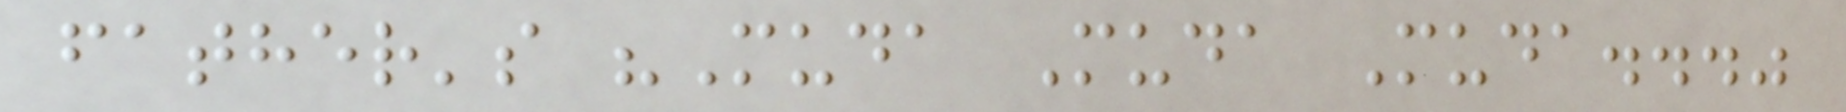father's "Muda Muda Muda..."
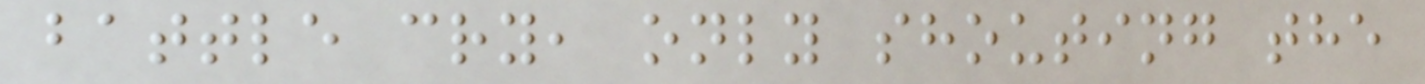battle cry, only shouting the
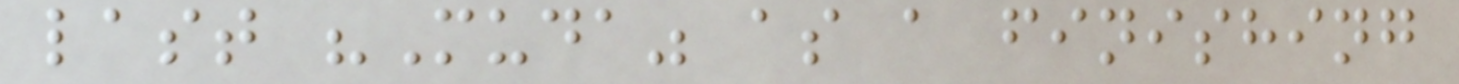last "Muda" as a finishing
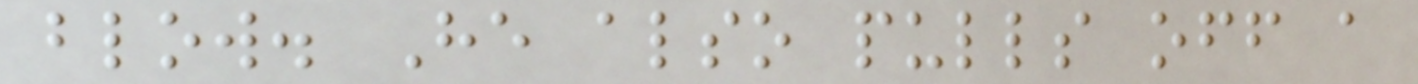blow. He also pulls off a
